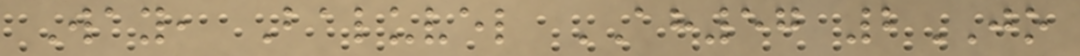Way, Baluvel AH57 2JO
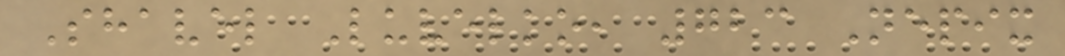Shavel Luvelko, 723 Nepix
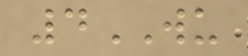4WU
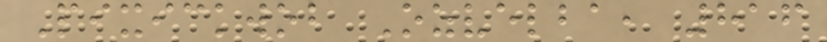Pixickwob Ozvelba, 816
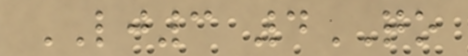LJ3 4QO
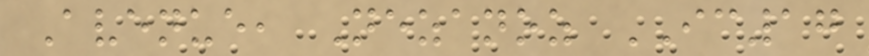Avenue, Nezanoz IC17
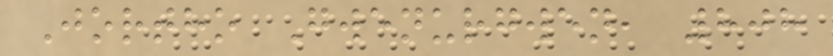Jortho Gwenurgwen, 808
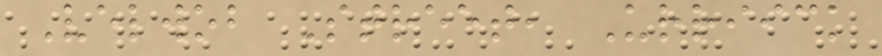Velwob Street, Urriick
